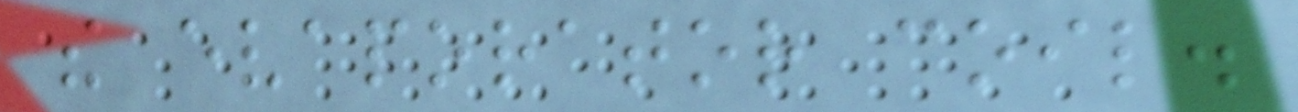the evaporator coil.
